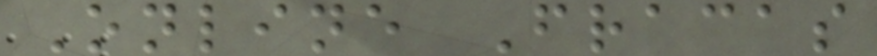Online Fracas
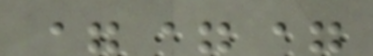===
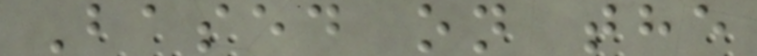Based on the
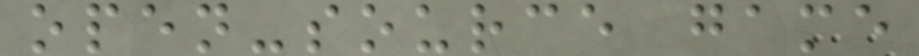open-source game
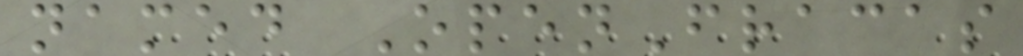named OpenFracas
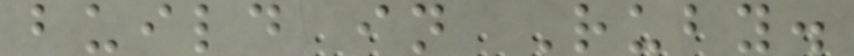build in Ruby.
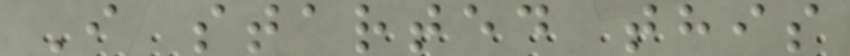I started this
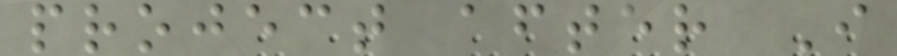project after I
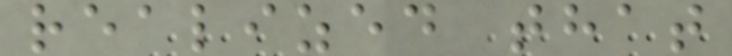realized that
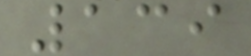139
